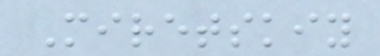Miretskiy
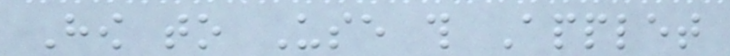How to Use this Applet
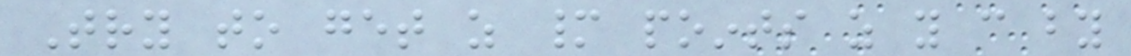Try to get as many points as you can by
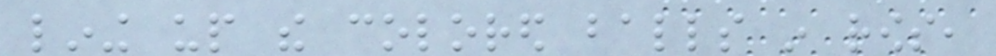lining up the colored balls in rows,
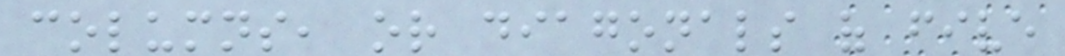columns, or diagonals of five
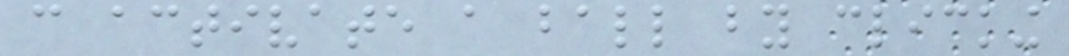can activate a ball by clicking
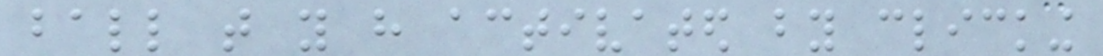ball that you have activated by clicking
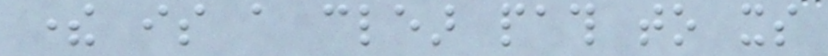there is a clear path to its
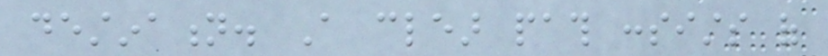destination. A clear path consists of
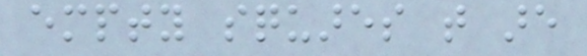empty squares that are
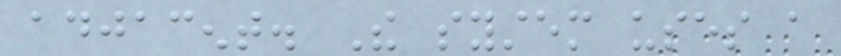adjacent. The system uses a
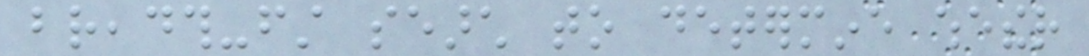breadth-first search to determine whether
